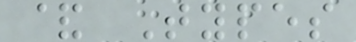& Types
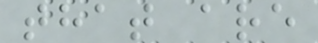that are
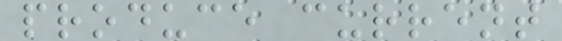produce current
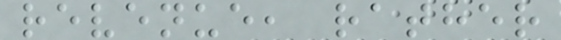revenue, rather
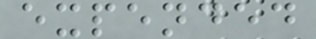expended
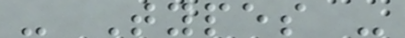- Types -
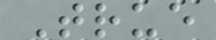True
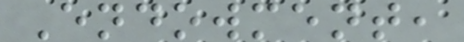Endowment,
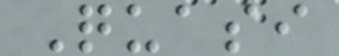Quasi
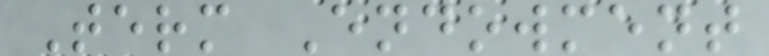Term Endowment
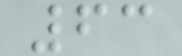63
